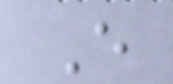E
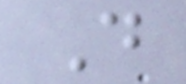D
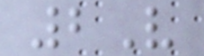2V
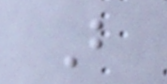B
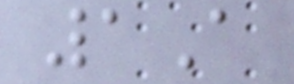1A
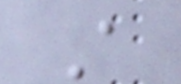A
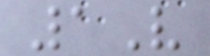1V
